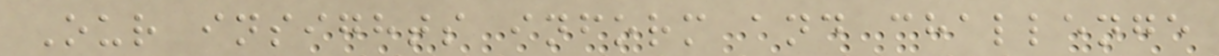Our insights inform and challenge
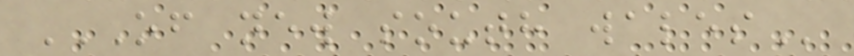OF NEW SOUTH WALES
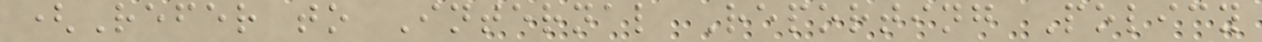(Refer to Internal Reporting Policy
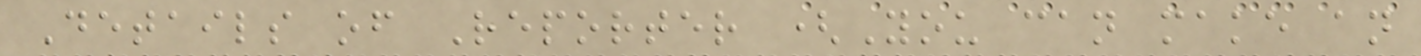Details of Reporter (You can make an
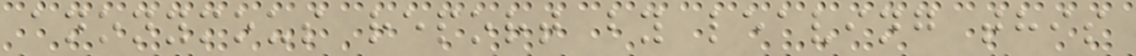anonymous report by leaving this
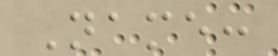Name:
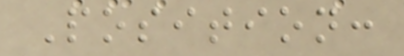Position:
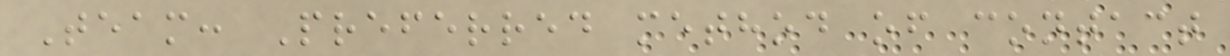Team: Preferred method of contact
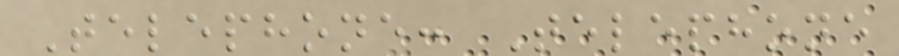Telephone: Telephone
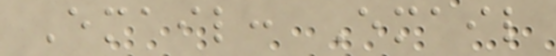Email: Email
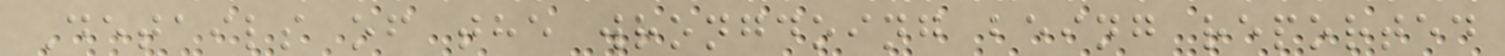Details of the wrongdoing being reported
